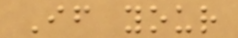If your
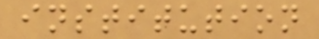institution
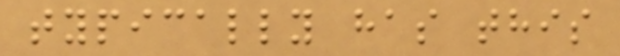typically has this
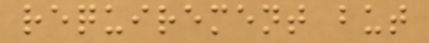requirement but
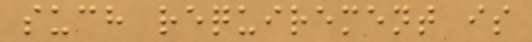such requirement is
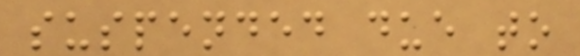suspended due to
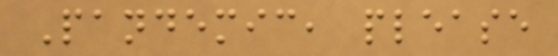Pandemic, please
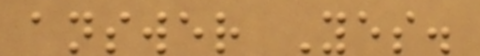answer Yes.
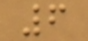6
